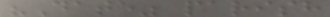"Date" parish
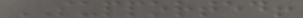SUPPORTED!
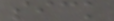sick
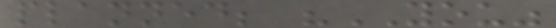planned; "YOU"
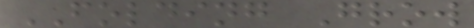FOLDING Grow
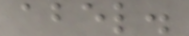abel.
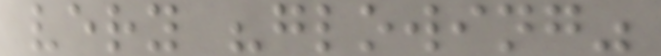very "glowing"
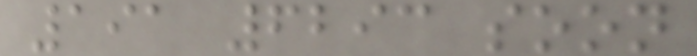191 6293 soon
